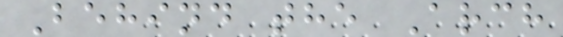Behind the Arch
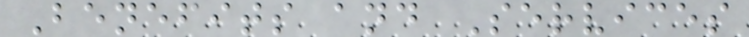Benefits and Services
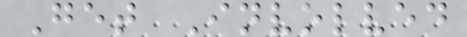Get Involved
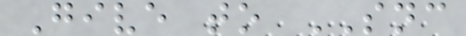Give to SNC
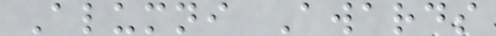Alumni Awards
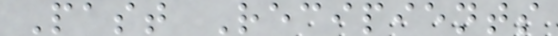Past Recipients
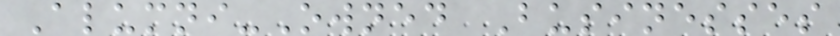Alumni-Owned Businesses
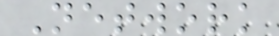Network
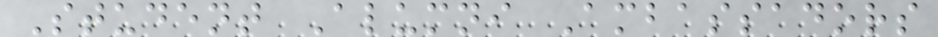Student Alumni Ambassadors
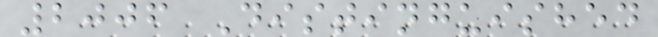2006 Distinguished
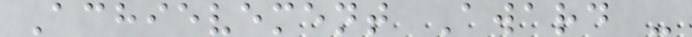Achievement Award -
